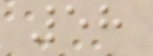58
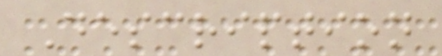Description
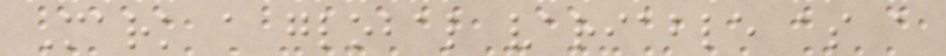Mark a global variable as a
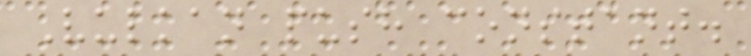Vulkan push constant.
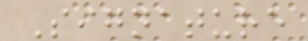Signature
